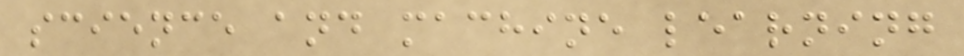science and machine learning
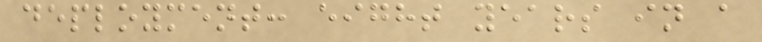deployment: eight years in a
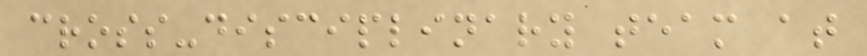cross-disciplinary team at
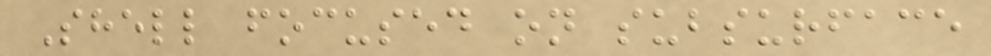Shell focused on subsurface
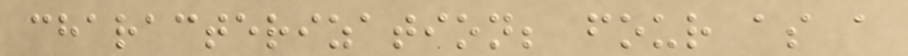characterization; four as a
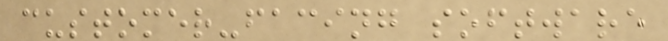customer-facing software
